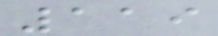119
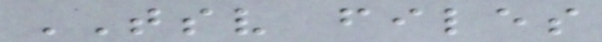TSV files
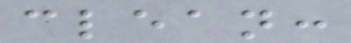clean:
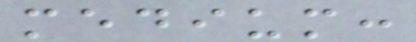medium:
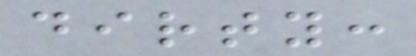dirty:
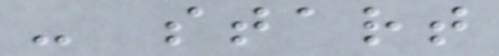- start
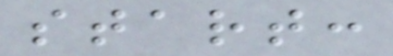start:
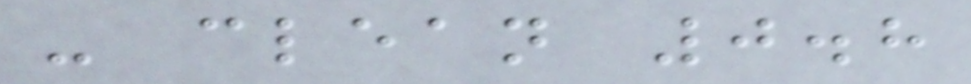- clean 0.8
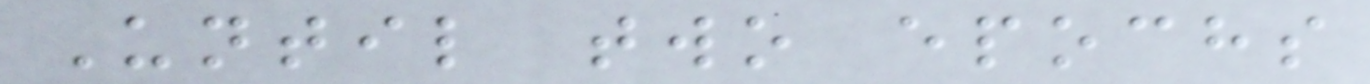Until two epochs
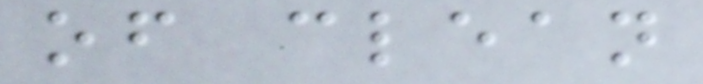of clean
